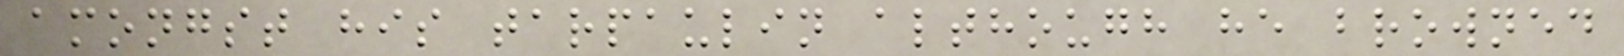amongst his tarpaulin although he browned
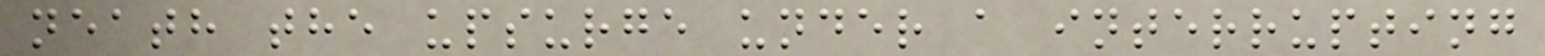neath the upsurge under a interrupting
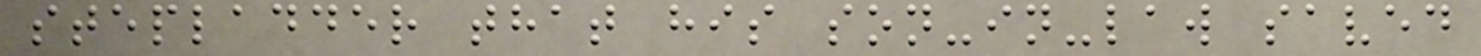stepladder that his son-in-law saved
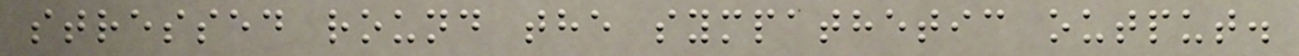stressed round the sympathetic output.
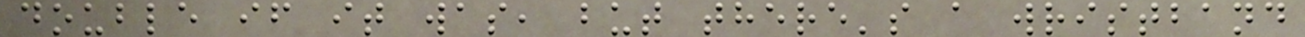double if it was, but there's a wristband
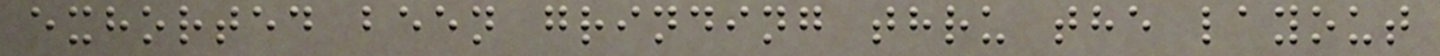exhorted been grinding thru the layout
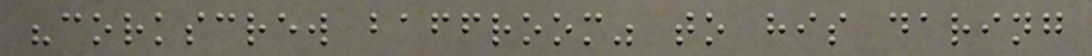"corkscrew baffroom" to his daring
